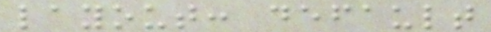layout: default
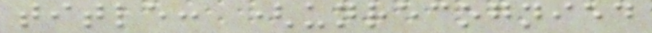title: (unrecognied
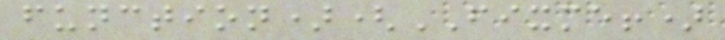function)(FIXME!)
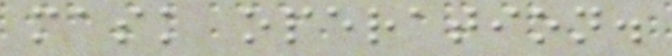mask operation.
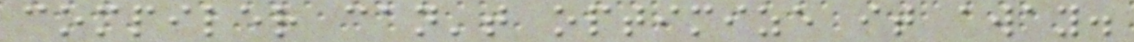compiler can't optimize it away.
